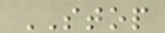STOP
